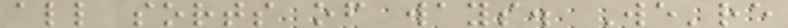all sorts of ways. We're
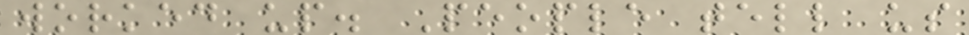worked up. People tell us
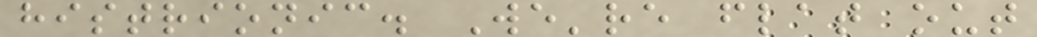histrionic. We're flat out
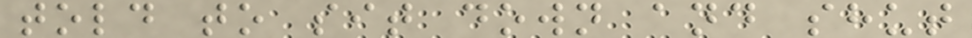told to sit down and shut
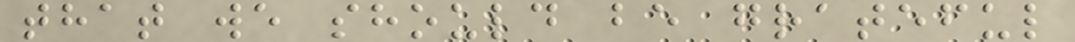that we should be grateful
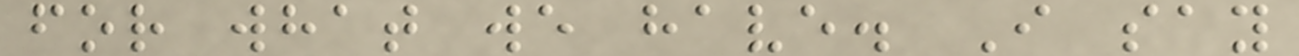for what we have. I say
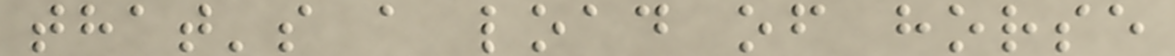that's a load of horse
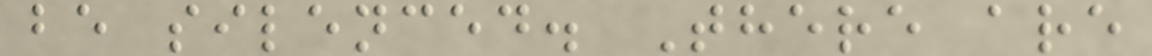be silenced. There are
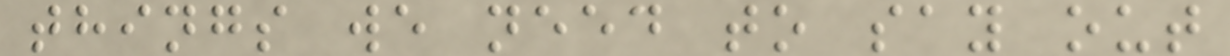things we need to say out
